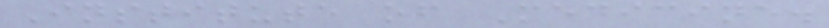Institute of Medicine.
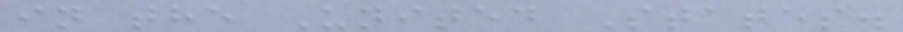in the United States.
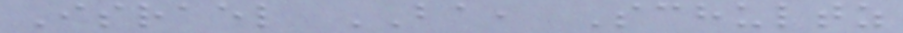Israel BA, Schultz
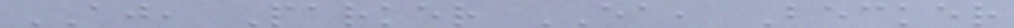AJ, Parker EA, Becker
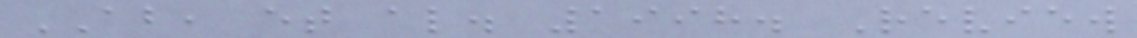AB, et al. 1998. Review
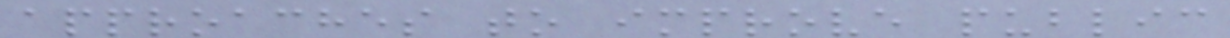approaches to improve public
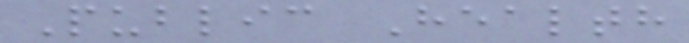Public Health
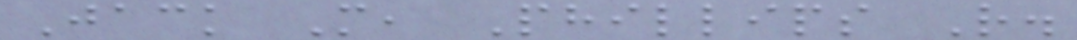Jack M, Phillips R.
